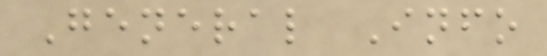General Info
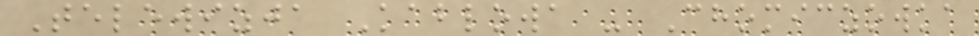Telewizja Kablowa - Chomiczowka
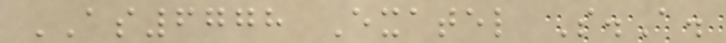AS6778 Exatel S.A.
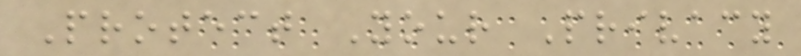Protect Your Privacy
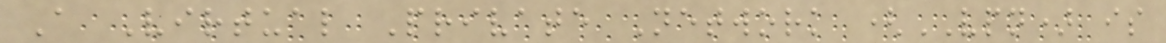A Virtual Private Network (VPN) is
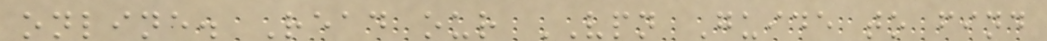online. Read our VPN Guide to find
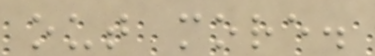out more.
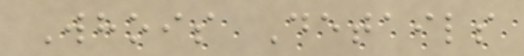Whois Details
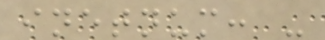inetnum: -
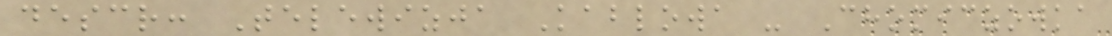descr: Telewizja Kablowa - Chomiczowka
